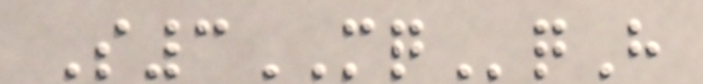S3MQqH
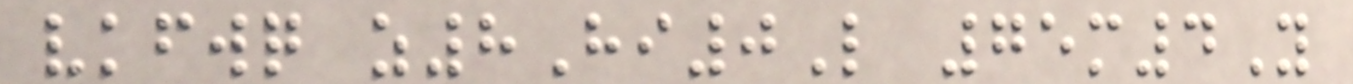vkfwq z8Hi0L 75m4Y
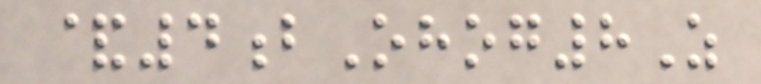&4bOhog8Z
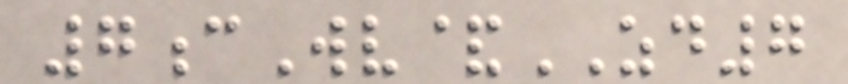7cWv&ZD7
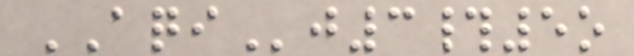AQIj3#5o
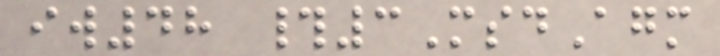iw48 #3MsdAgm
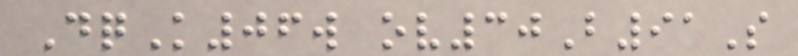DqK06w ov30B91S
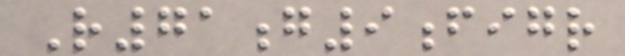R71g9figr
